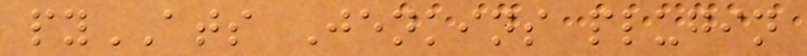pyATS Jenkins plugin
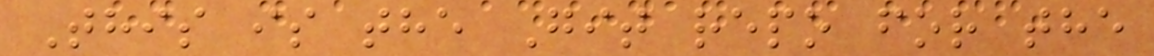This is the Git repo for the
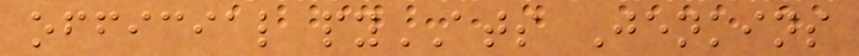official pyATS Jenkins
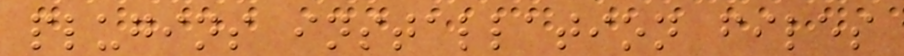plugins installation files
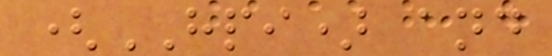(HPI) and
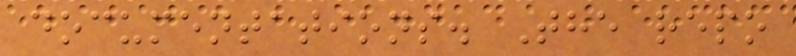documentations. The repo
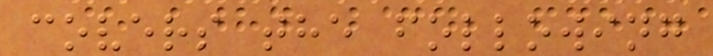covers the following
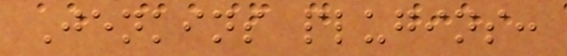Jenkins plugins:
